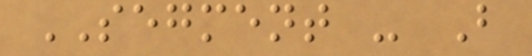SEGMENT - B
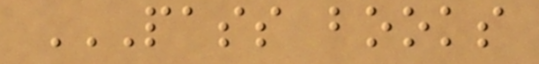PASS BOOKS
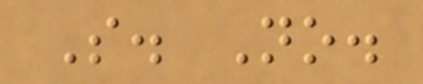S. No.
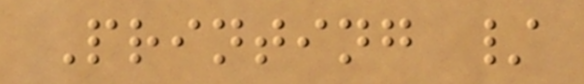Printing /
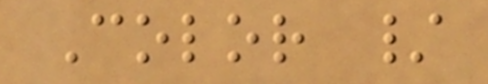Color /
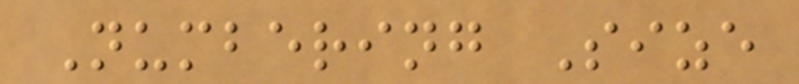Numbering Size
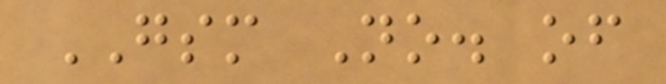GSM No. of
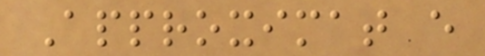Approximat e
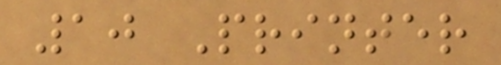10 Printer
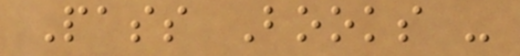Pass Books -
